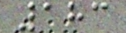183
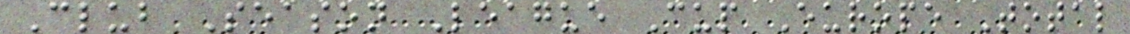Club Season League Cup Europe Total
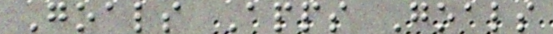Goals Apps Goals
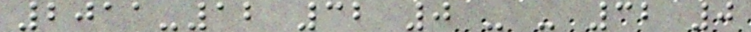2011-12 32 0 - - 32 0
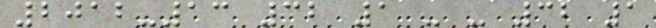2012-13 32 1 - - 32 1
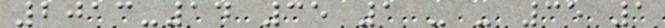2013-14 35 1 - - 35 1
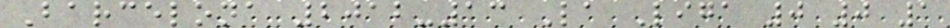Barcelona 2012-13 La Liga 0 0 1
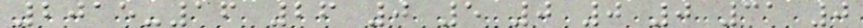2015-16 26 0 5 0 0 0 31 0
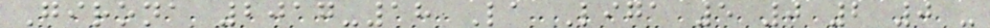Girona 2017-18 La Liga 5 0 2 0 -
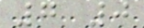7 0
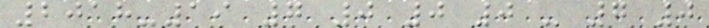2018-19 7 0 0 0 - 7 0
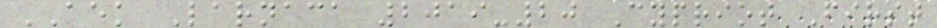AEK Larnaca 2019-20 Cypriot First
